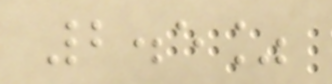2.5%
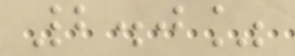2.0%
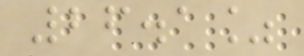26.1%
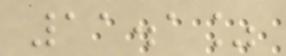11.1%
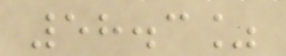58.3%
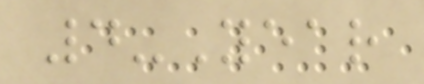4-Year
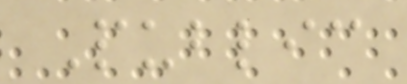Public
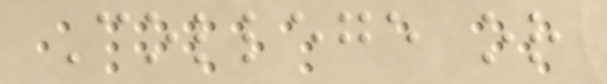College or
